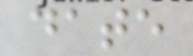date
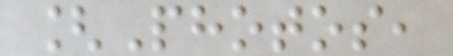[Photos,
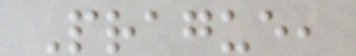Prague,
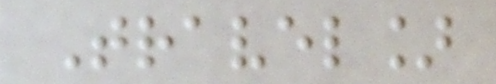Travel]
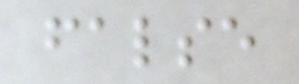false
